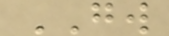GW
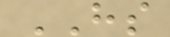HS
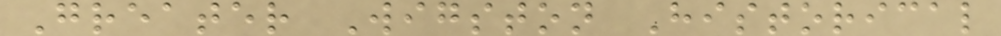Greater Wigston Historical
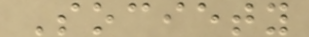Society
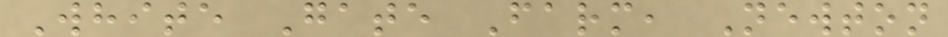White Gate Farm, Newton
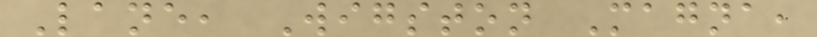Lane, Wigston Magna,
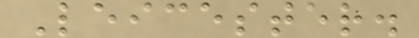Leicester.
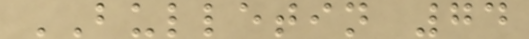BULLETIN 74
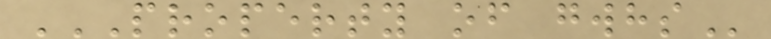PROPERTY OF GWHS
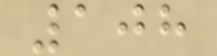108
